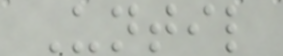Until
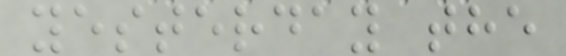yesterday the
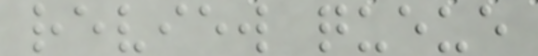review queue
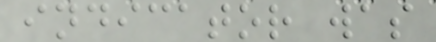indicator was
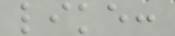like:
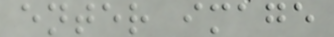enter image
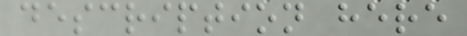description here
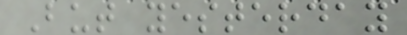But yesterday
